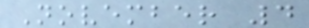November 4
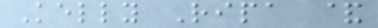Kelly Ripa &
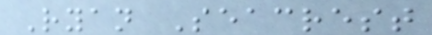Ryan Seacrest
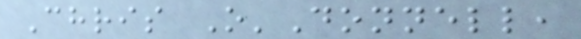Chris O'Donnell,
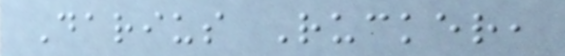Darius Rucker,
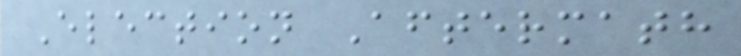Election Aftermath
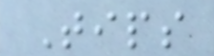Tips
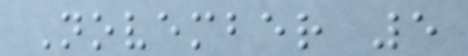November 5
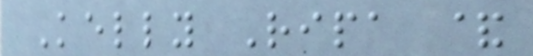Kelly Ripa &
